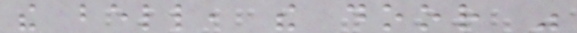the bell, the door was
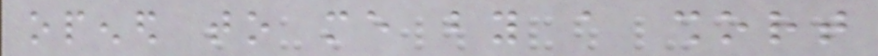opened to me by a short
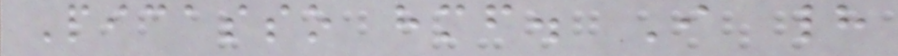Picasso himself. I had
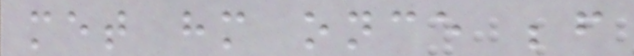met him once before
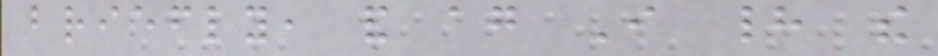briefly, and again I had the
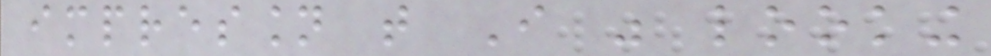impression that I was looking
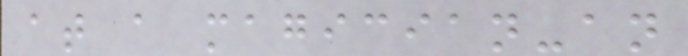at a magician-an
